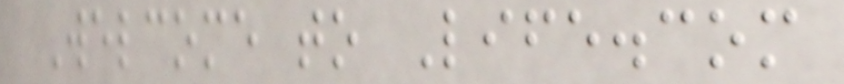Welcome to Life.com
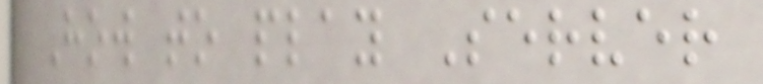How to play Server
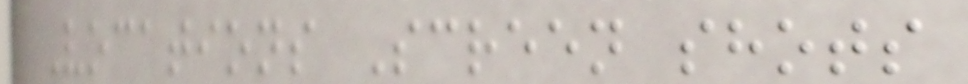Vocations Screen shots
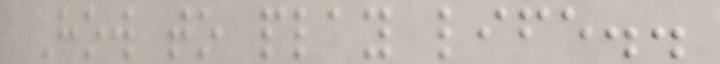How to play life..
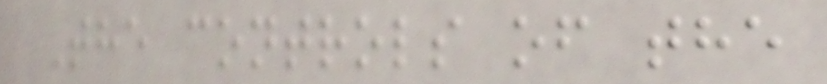The controls of the
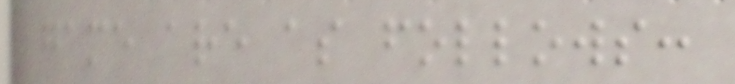game are as follows:
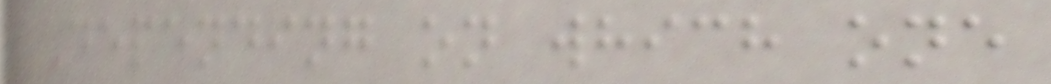Depending on which one
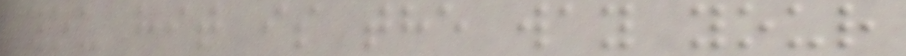you hit is the way your
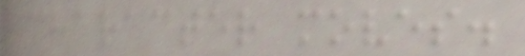character moves.
